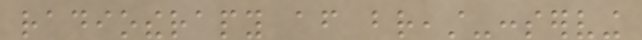radiotherapy after breast-conserving
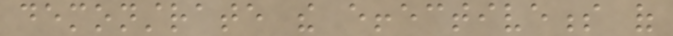demonstrate the effectiveness of
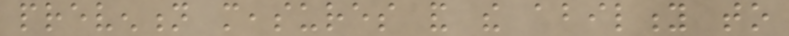prevention measures and the ability to
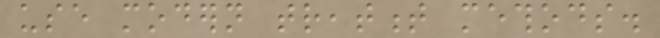use modern treatment methods.
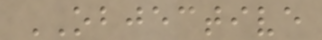OBJECTIVE
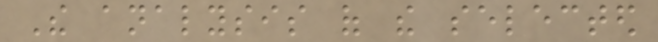The analysis of the selected
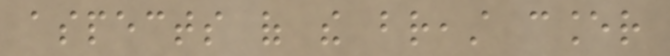aspects of the breast cancer
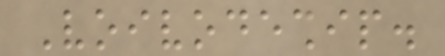Voivodeship.
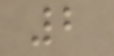2
